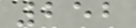252
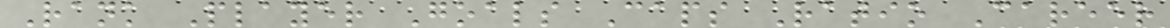Rank Player Goals Caps Ratio Career
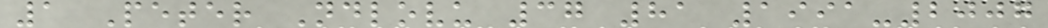1 Peter Ndlovu 37 81 1991-2007
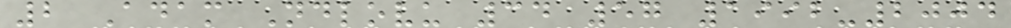2 Adam Ndlovu 34 57 1992-2004
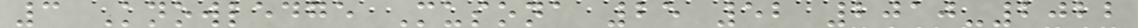3 Knowledge Musona 25 52 2010-2022
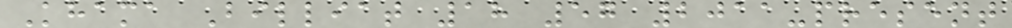Khama Billiat 18 57 2011-present
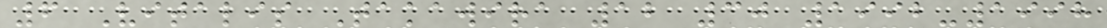6 Vitalis Takawira 12 30 1992-1998
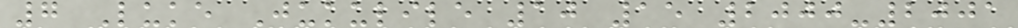7 Luke Jukulile 10 15 2000-2001
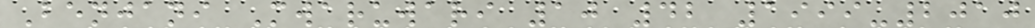Benjani Mwaruwari 10 42 1999-2010
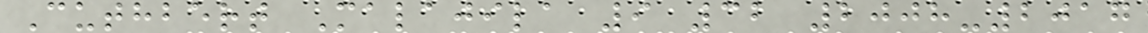Cuthbert Malajila 9 32 2008-2017
